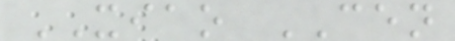XIAO CEN
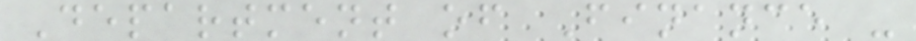Department of Finance -
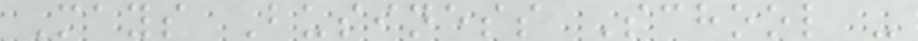Mays Business School -
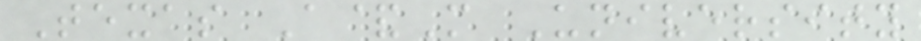Texas A&M University
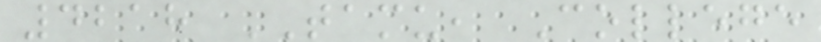4218 TAMU, College
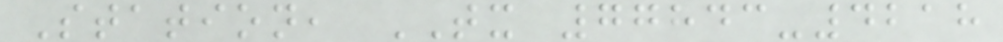Station, TX 77843-4218
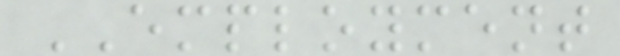EMPLOYMENT
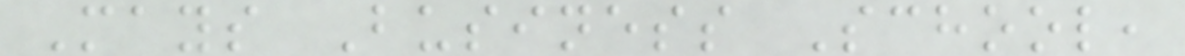Mays Business School,
